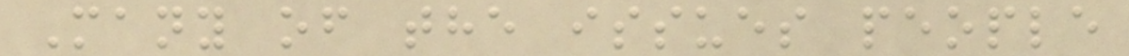Many of the issues people
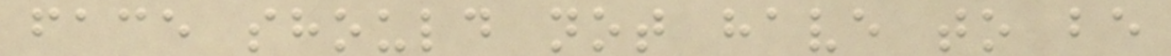face should not have to be
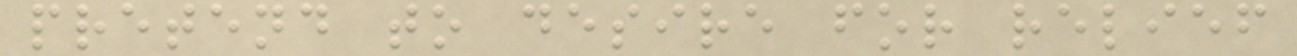pretend to desire for relief
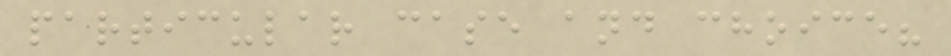particular case and choice?
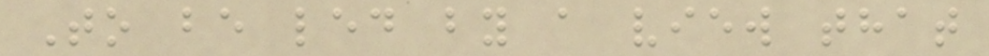To be led by a view that
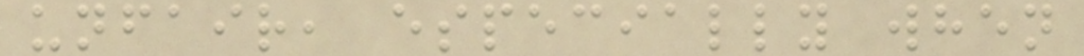unfair, especially when
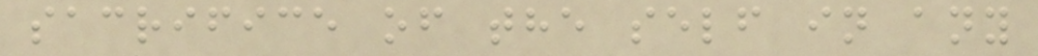sacrifice of the self in any
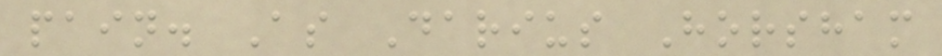pain. As Darius Horsham
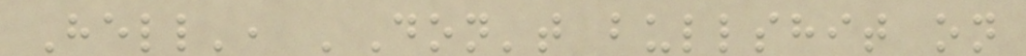Hell', 'Don't bullshit on
